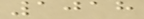1018
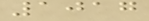1017
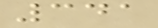341
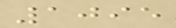1095
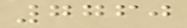7760
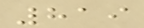819
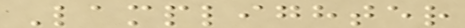Lamplighter
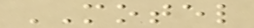MOTEL
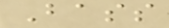Bass
